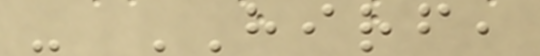- HIRF,
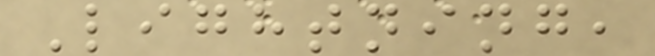Lightning,
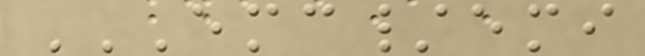EMC/EMI
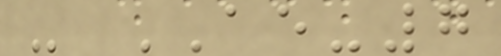- AE-7
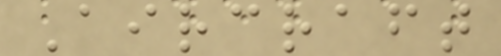Aircraft
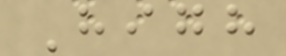High
